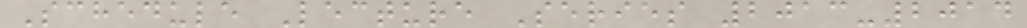Schedule Lecture Series 2013-2014
